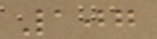107
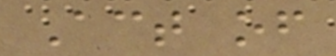Act of
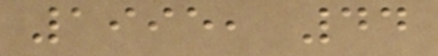1995, 44
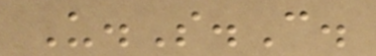U.S.C.
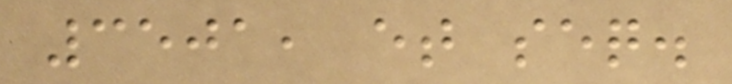3501, et seq.
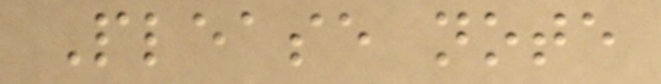Please note
